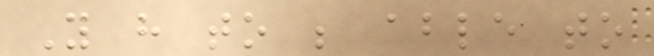You have to be able to
